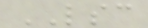LSC
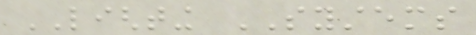LIGHTING SYSTEMS
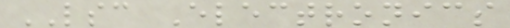LSC Electronics
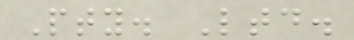Pty. Ltd.
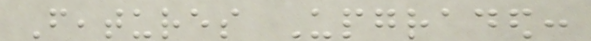Features Upgraded:
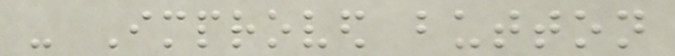- Improved button
